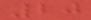20
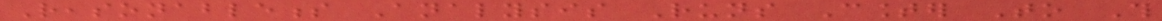Reasonableness Analysis Runs Counter To This
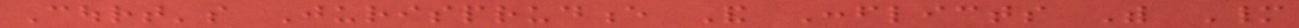Court's Jurisprudence And Conflicts With Many
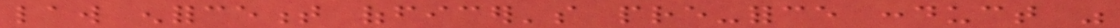law enforcement officer's pre-force conduct was
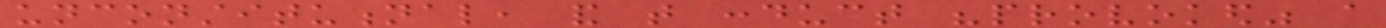unconstitutional, and that conduct "provoked" a
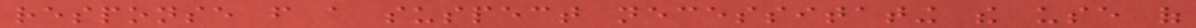response from a suspect necessitating the use of
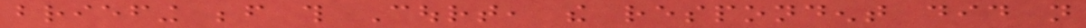briefing before this Court, the respondent did not
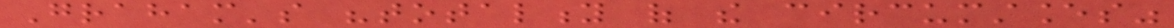Graham's "totality of the circumstances"
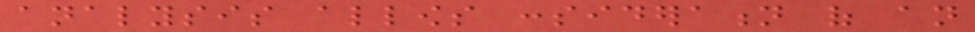analysis allows consideration of an
